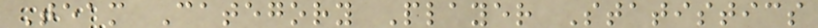Team Category Player Statistics
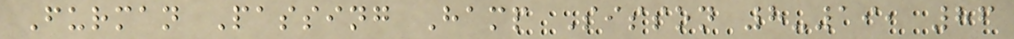Furman Passing Hamp Sisson 8-19, 86
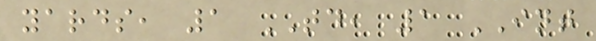yards, 1 TD, 1 INT
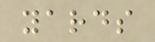yards
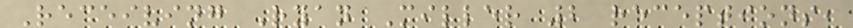Receiving Ryan Miller 2 receptions,
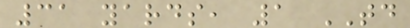31 yards, 1 TD
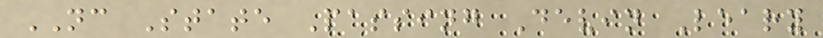NC State Passing Devin Leary
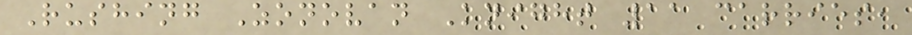Rushing Zonovan Knight 11 carries,
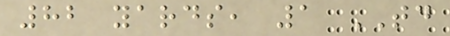82 yards, 1 TD
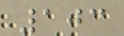103
